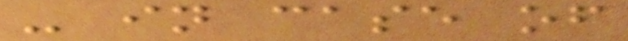- in case of
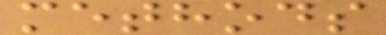methods
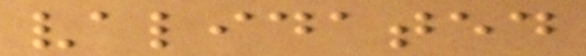validated
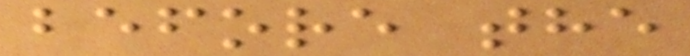before the
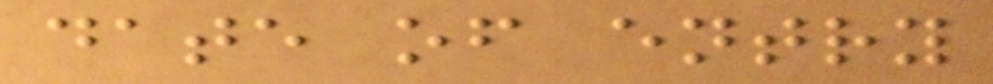date of entry
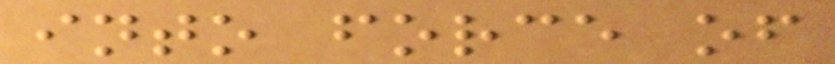into force of
